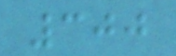300
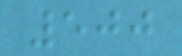500
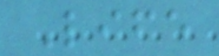Life
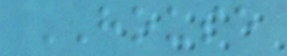HOUSE
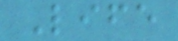Life
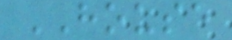HOUSE
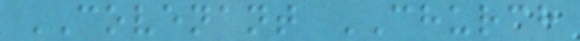COVENANT CHURCH
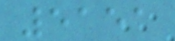5151
